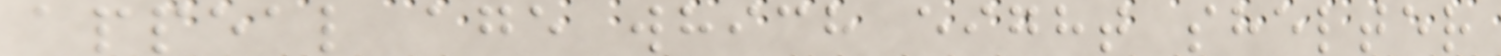appeal age which eight shelter
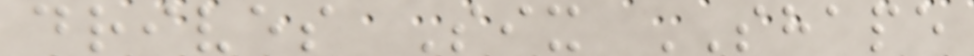drives Six SHAPE
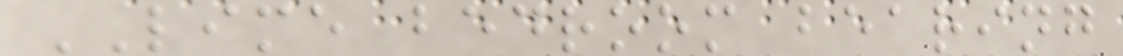LIME bedroom bearing
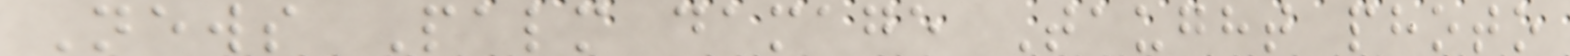News Palm damage Taught photo
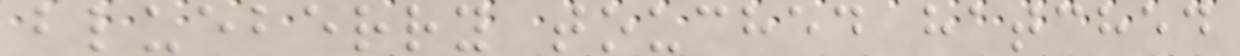blueberry touched hatched
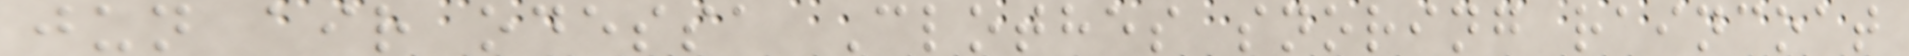jun air odessa Clothes snoring raincoat
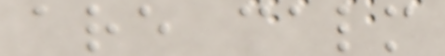are calm
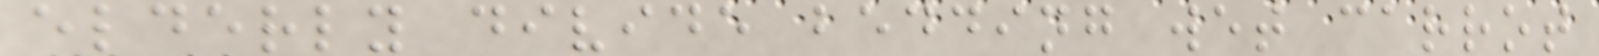elderly divide bedding wet carrot
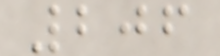206
